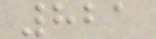821
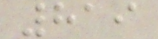819
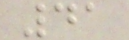41
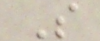S
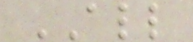ALL
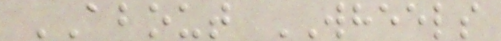ABOUT WHEELS
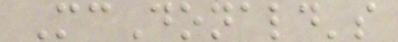McDonald's
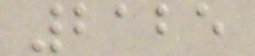2125
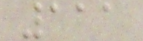111
